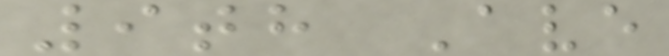9th Ave
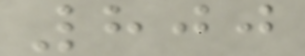800
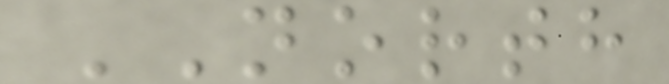NORTH
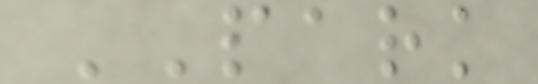PARK
